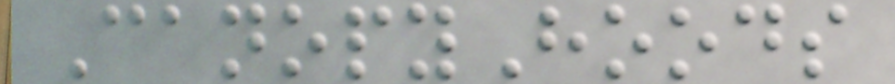CanopyHoods
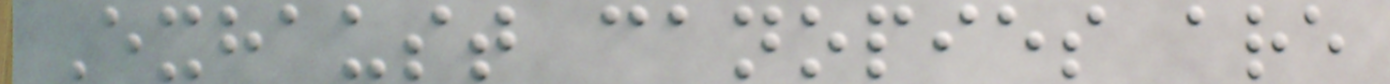Exhaust canopies are
